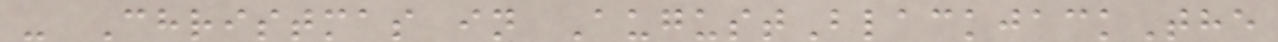- Christmas in AugustBlackjackThe
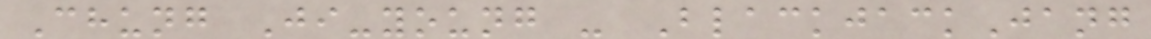Chung Ji-young - BlackjackJang
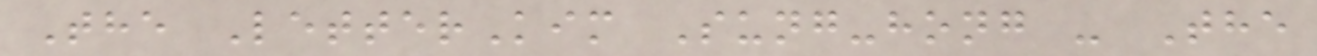The LetterKim Sung-hong - The
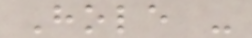Hole -
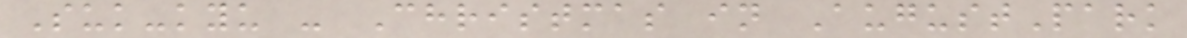Suk-kyu - Christmas in AugustPark
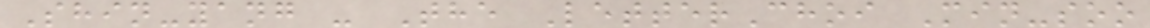Shin-yang - The LetterChoi Min-soo
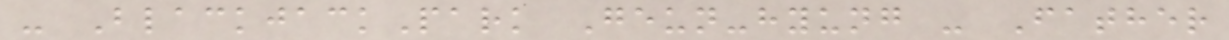- BlackjackPark Geun-hyung - Father
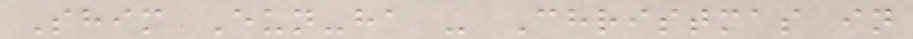Shim Eun-ha - Christmas in
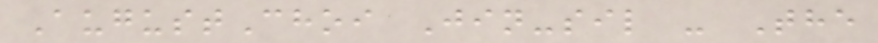AugustChoi Jin-sil - The
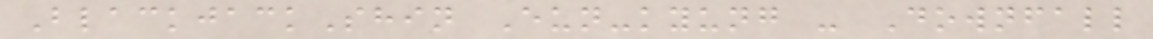BlackjackShin Eun-kyung - Downfall
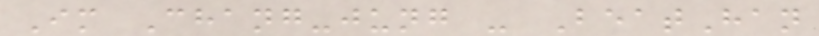Im Chang-jung - BeatHan
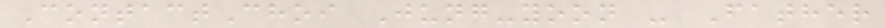ContactChoi Jung-yoon - Father
